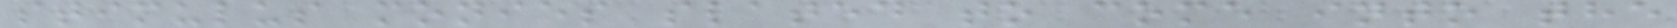stimulus monies slated to come into the
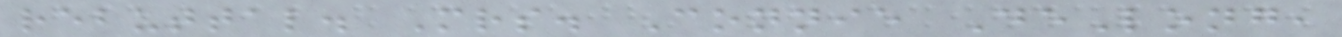rebuttal. Mrs. Connie DeLong,
